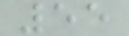55
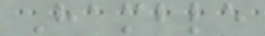Hamble
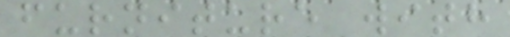furniture with
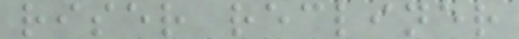riser recliner
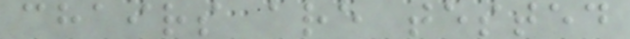chairs are tested
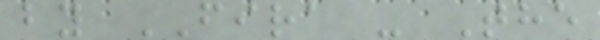by FIRA - The
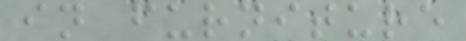in furniture
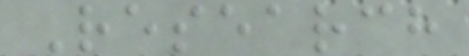Research
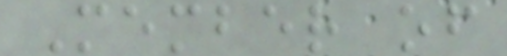Member of
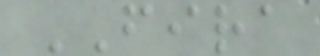FIRA
